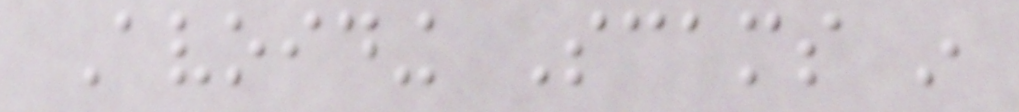Avoiding Scams in
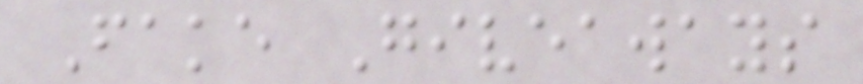Fake Giveaways
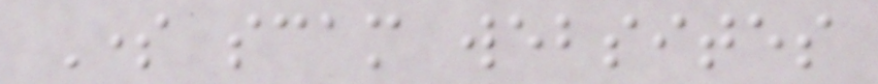Some scam websites
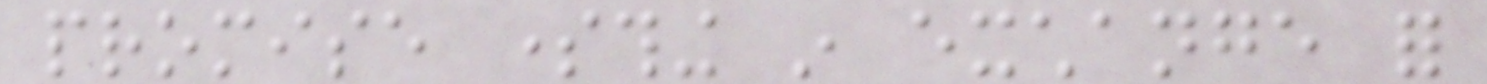promise something in exchange for
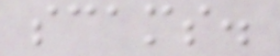scams.
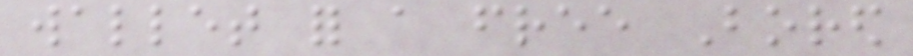wallet for a free Bored
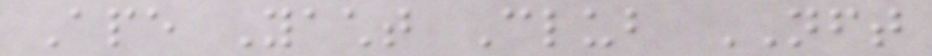Ape Yacht Club NFT
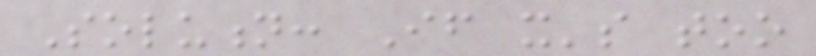Solution: If it's too
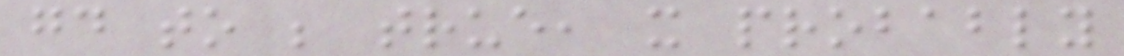good to be true, it probably
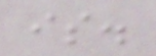is.
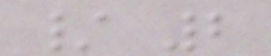/ 2
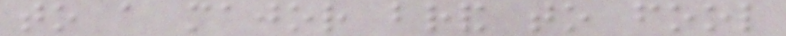to a major brand to fool
